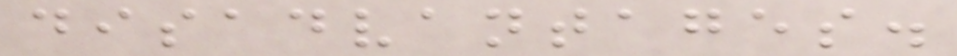disadvantages.
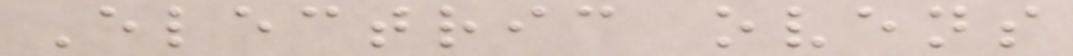Electric ovens
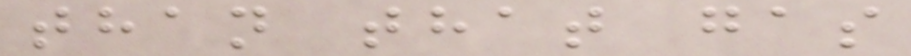than that gas
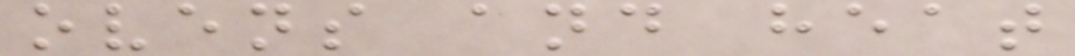ovens and heat
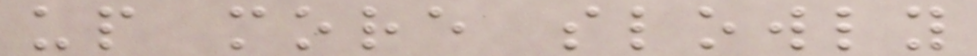up more slowly
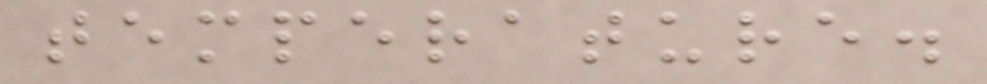temperature.
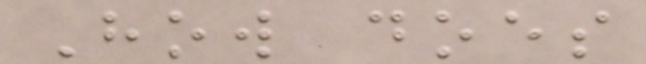How does
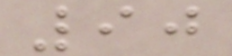90
